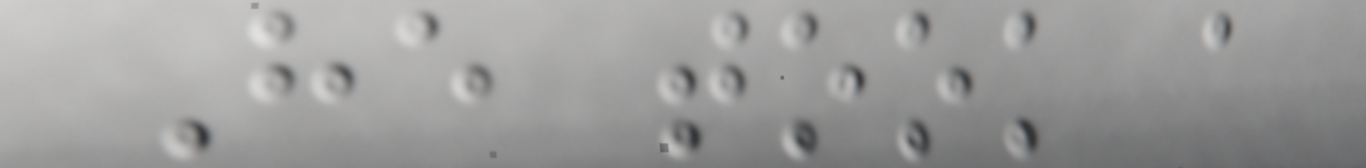He took a
